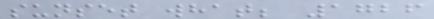sunset what; 1726
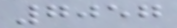7057
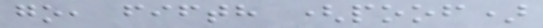go, fifth (poof)
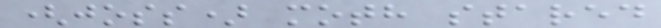(joss) moth stared
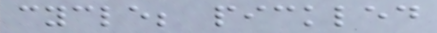cycle; pickled
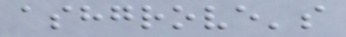ashgrove's
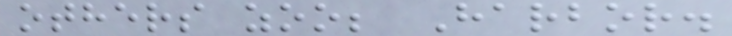others zoo; Harbor.
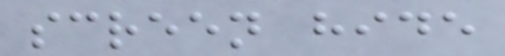screen hide
